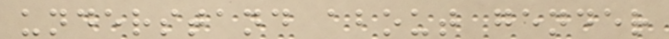understand about gender
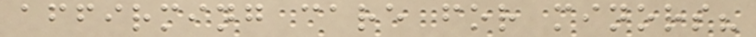affirming care for minors?
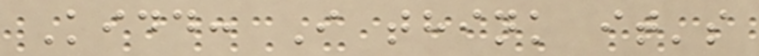Kidd: I think it's
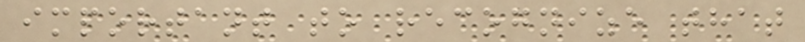important to recognize that
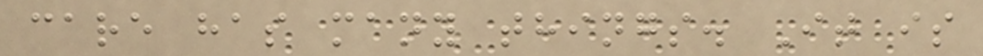care has many things. It is
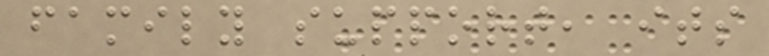family support, its
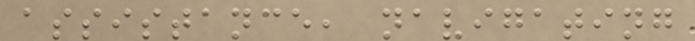assistance, navigating
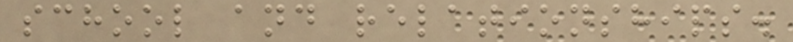school and relationships.
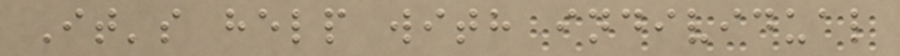It's help with individual
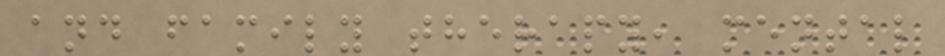and family therapy, mental
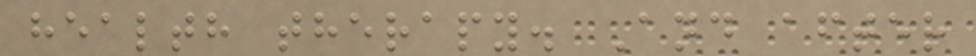health therapy. And after
